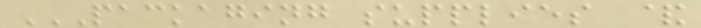PACKAGING SUPPLIES &
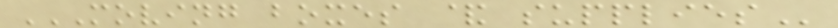MOVING BOXES & SUPPLIES
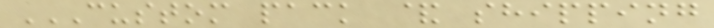CUSTOM PACK & SHIPPING
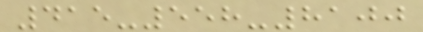415-558-8100
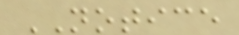NOTICE
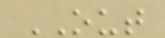OUT
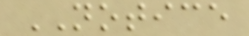NOTICE
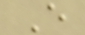E
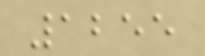1255
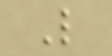L
